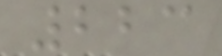223
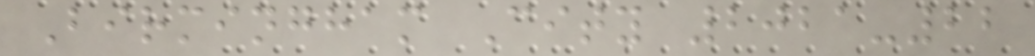Birmingham City 2021-22
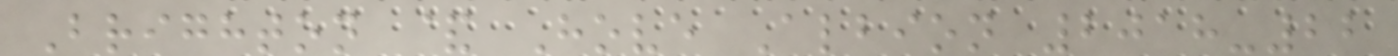Brighton & Hove Albion 2018-22
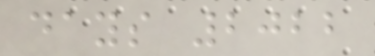days 2022
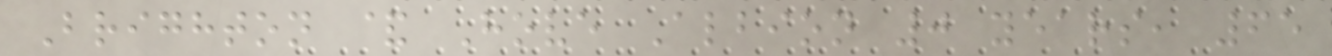Brighton & Hove Albion 0 years, 65
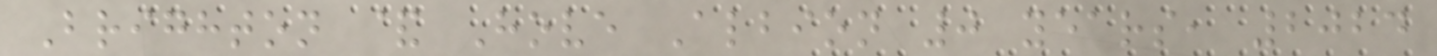Brighton & Hove Albion 0 years, 2024
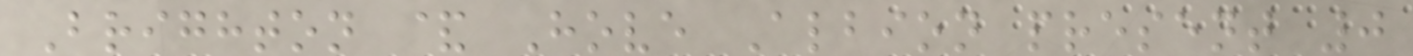Brighton & Hove Albion present 0
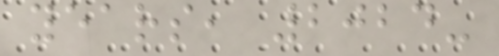years, 2024-
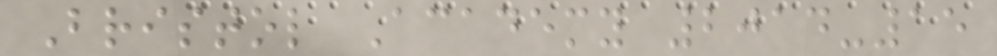Bristol Academy 2014-15
